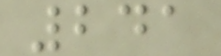241
